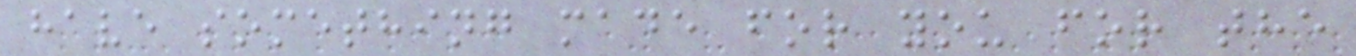have something made for you for the
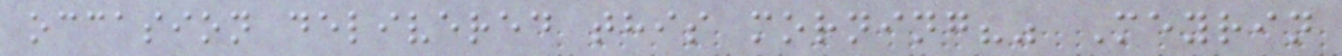occasion delivered this morning?" Meyrin
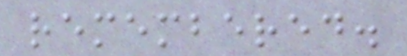remembered.
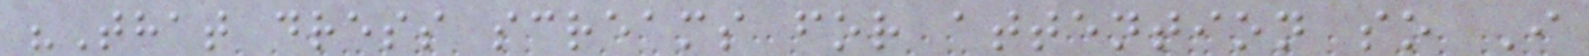"That dress screams for attention so I
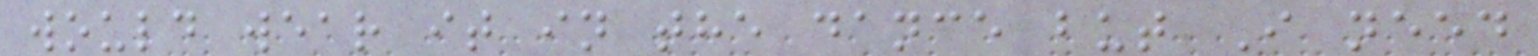would wear it in the dance but I need
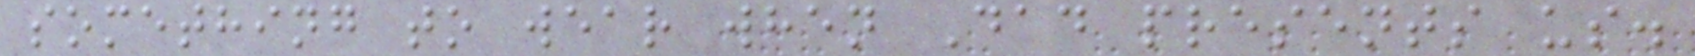something to wear when Dad presents us.
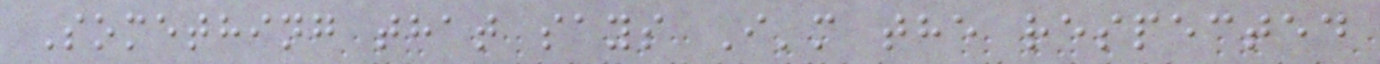Something that says I'm the respected
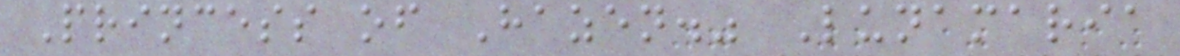Princess of Hazen." Lunamaria
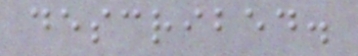described.
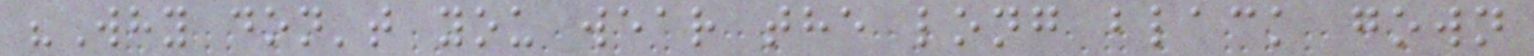"Why don't you wear the long black gown
